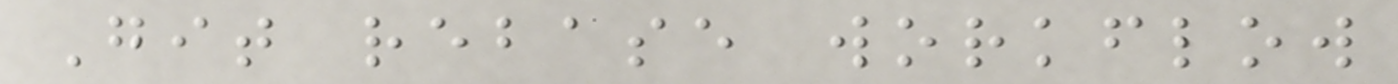Git rebase workflow
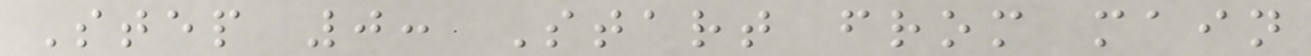Step 0: Start from main
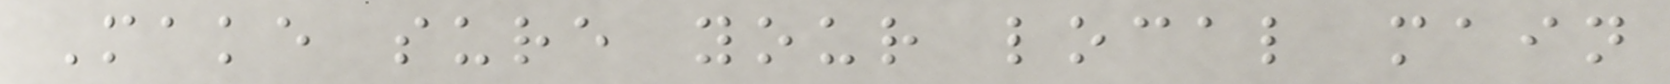Make sure your local main
